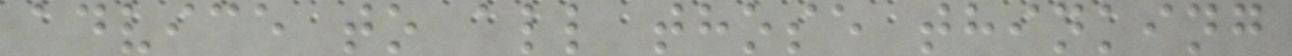advice to all those thinking
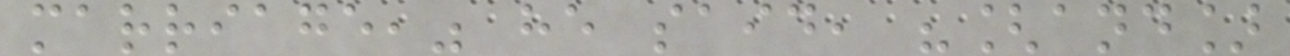marriage," he said, "[and]
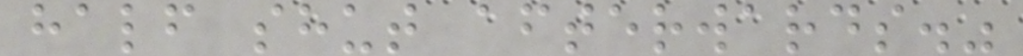half shut afterwards."
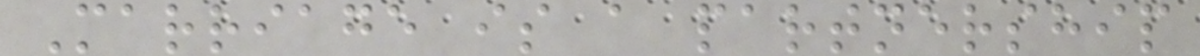Marriage is a partnership
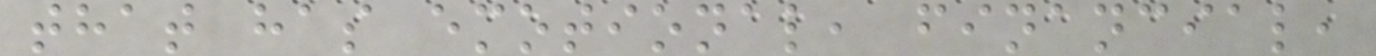that has emotional, financial,
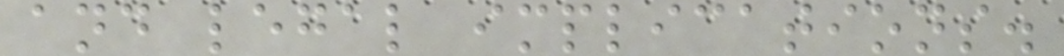and legal implications.
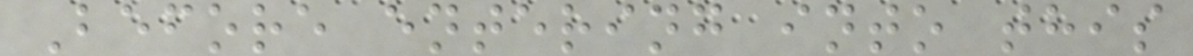Before entering into this
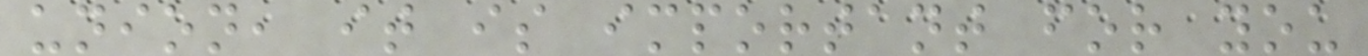union, it is important for you
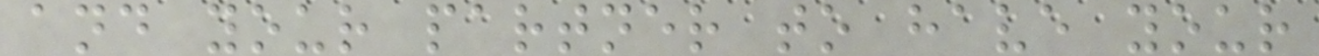and your partner to have your
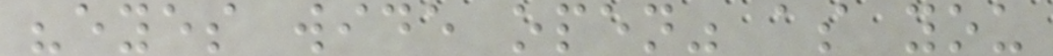"eyes wide open" as you
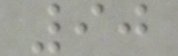90
